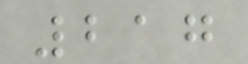217
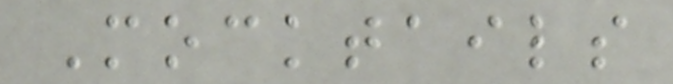Mocktails
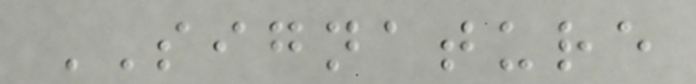SIGNATURE
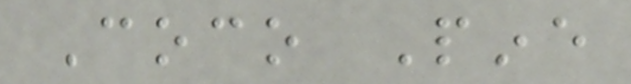Coco Pine
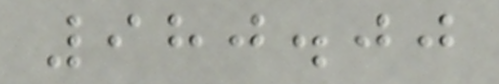980.00
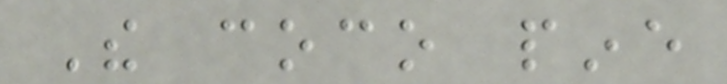The coco pine
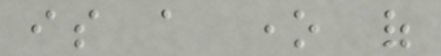is a one of
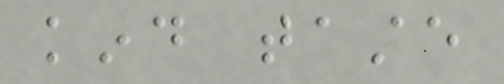kind taste
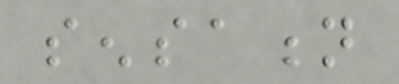sensation
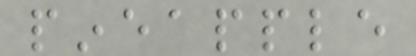pineapple
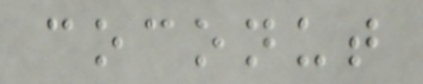coconut
